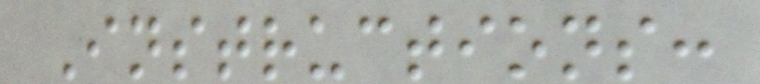Instructions:
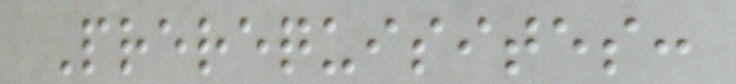Prerequisites:
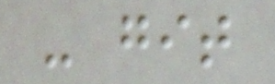- git
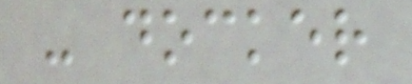- docker
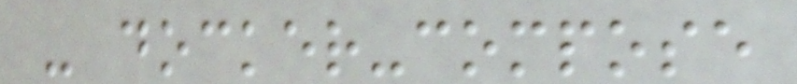- docker-compose
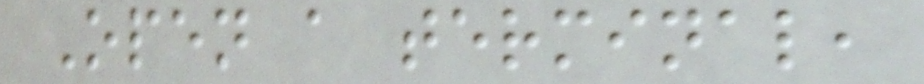Open a terminal,
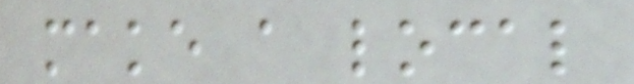make a local
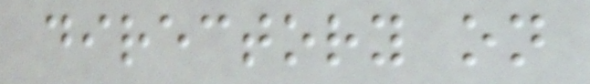directory on
